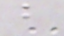b
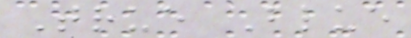True Blue
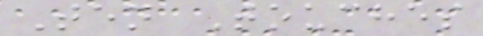Ten Touches
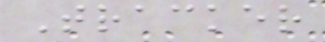Tracker
